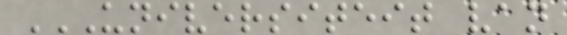UNIVERSITEIT VAN
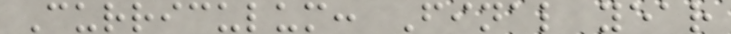Curriculum: Final year
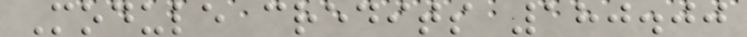Module credits 180.00
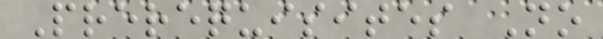Prerequisites No
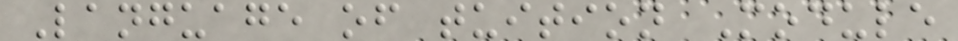Language of tuition Module
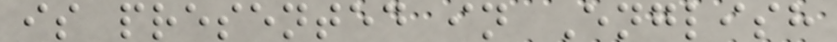is presented in English
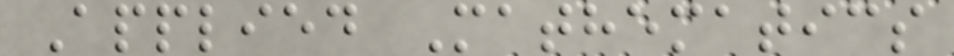Applied Mathematics
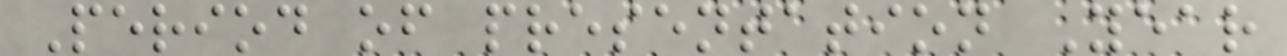Period of presentation Year
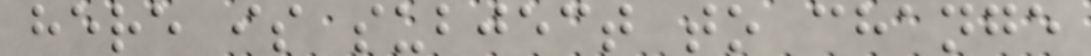here is subject to change
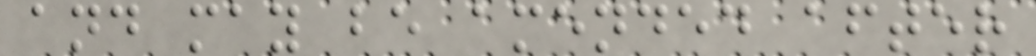and may be amended after
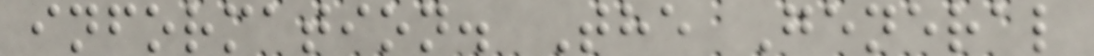information. The General
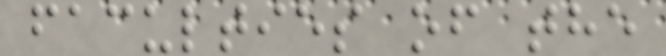faculties of the
